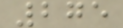275
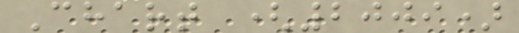Chart (2009)
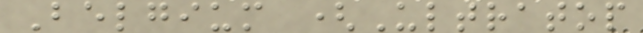Belgium (Ultratop
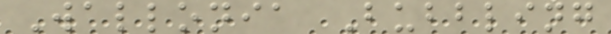Wallonia Bubbling
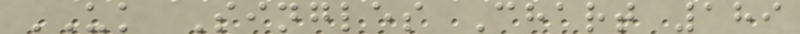UK Singles Chart 189
